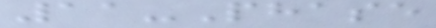11-Phase
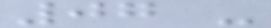07 -
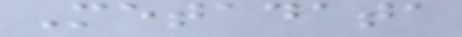Metadata
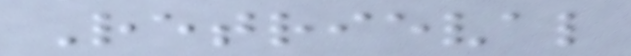Retrieval
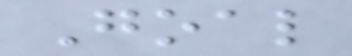Goal
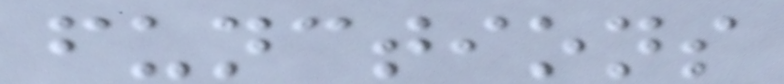functions
